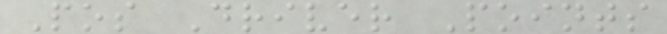Pos Driver Points
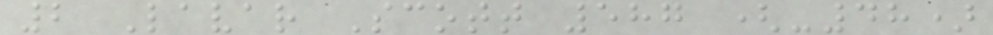2 Lavar Scott 587 (-48)
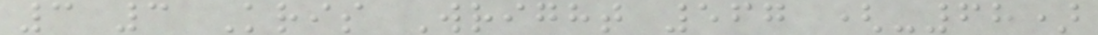3 3 Kris Wright 567 (-68)
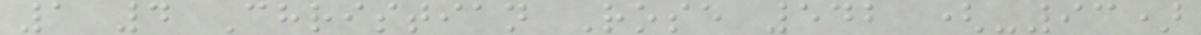1 4 Christian Rose 542 (-93)
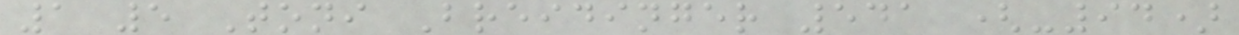1 5 Toni Breidinger 541 (-94)
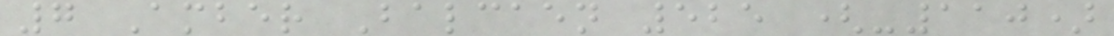7 Amber Balcaen 525 (-110)
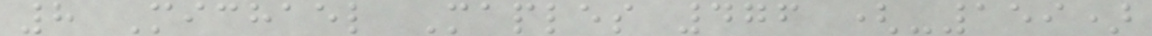8 Michael Maples 476 (-159)
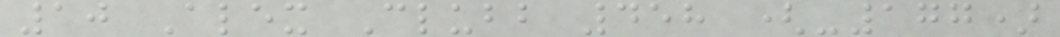10 Alex Clubb 458 (-177)
